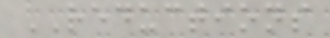REDUCTIONS
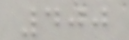400
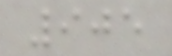905
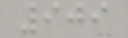909
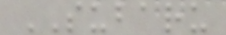SUBARU
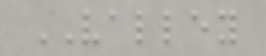VALLEY
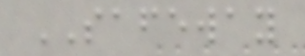SAFEWAY
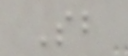Sb
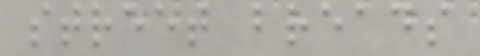street breads
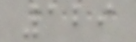129
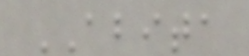ABITA
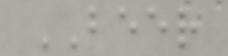BEER
